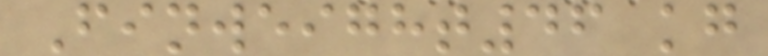Finweight46 kg
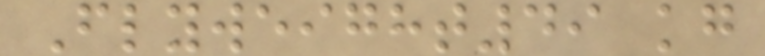Flyweight49 kg
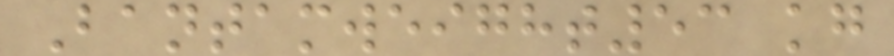Bantamweight53 kg
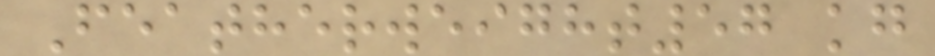Featherweight57 kg
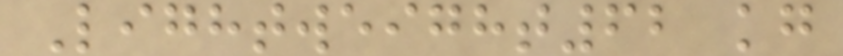Lightweight62 kg
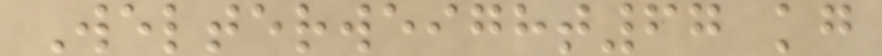Welterweight67 kg
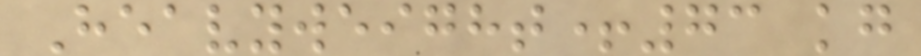Heavyweight+73 kg
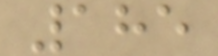185
